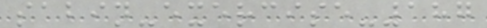sabin-exercise-187
